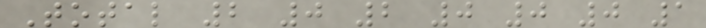Total 2 0 2 0 0 0 1
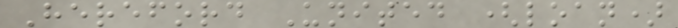Hereford United (loan)
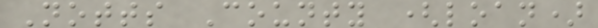Notts County (loan)
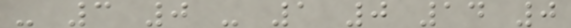- 3 0 - 1 0 14 0
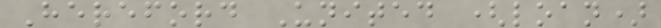Hereford United (loan)
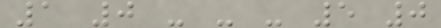1 0 - - - 5 0
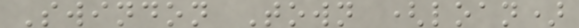Swindon Town (loan)
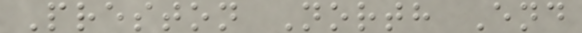Preston North End
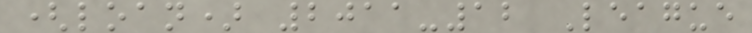(loan) 2011-12 League
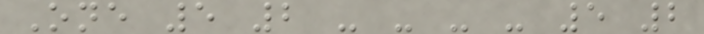One 5 2 - - - - 5 2
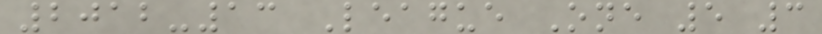2012-13 League One 5 3
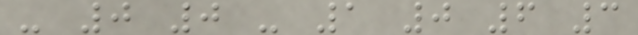- 0 0 - 1 0 6 3
